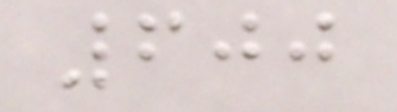600
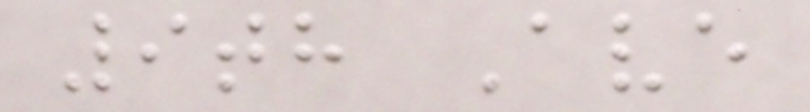9th Ave
